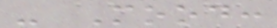- Mood:
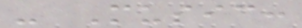- Music:
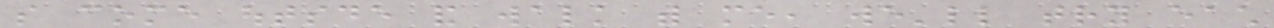so come outsde and walk with me, we'll try each
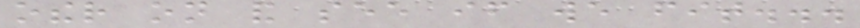other on and see if we fit...
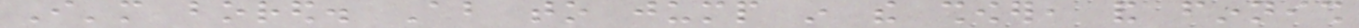I'm bored. About to jump in the shower, and finnish
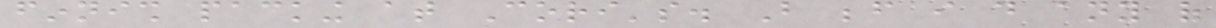finnish packing at Cori's. But before i do any of
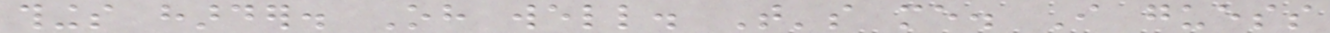things harder. Oh well. That's me. I guess
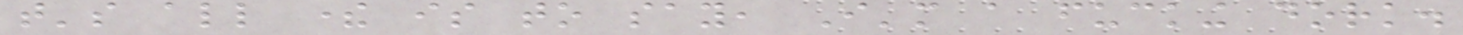that's all there is to say, I'm a fucking dork.
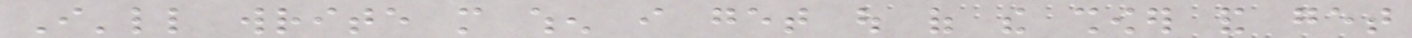I'll write more when i get out of the shower and get
